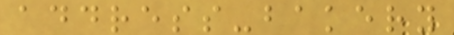address-bakery
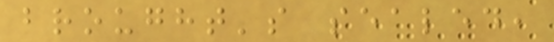brought's sealed,
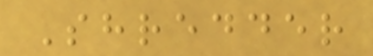Shredder
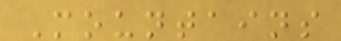Mountains
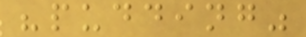"pudding"
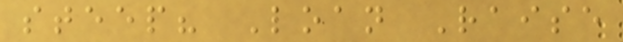steep? Loan Raise
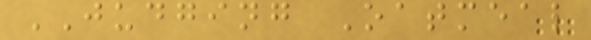JUDGING Oatmeal
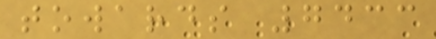towards 7433
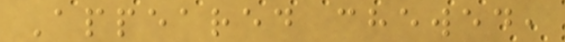Appeared chewed,
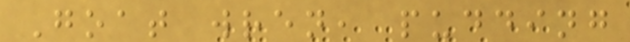Goat wren, pudding
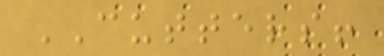CUTTERS!
